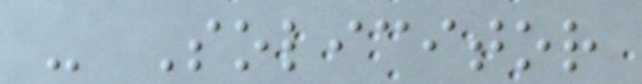- Solicitor
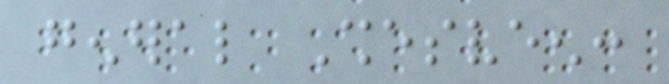general Shesveen:
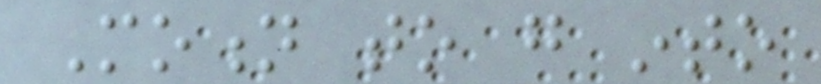Motion to go into
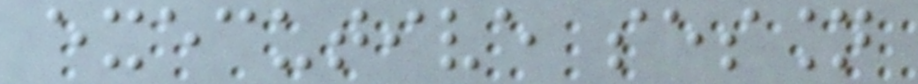executive session
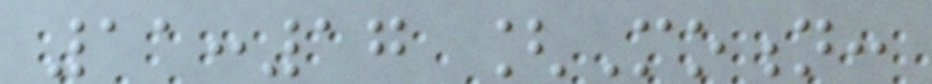11:17 [Motion:
